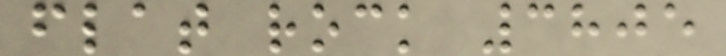flat rock 3805
